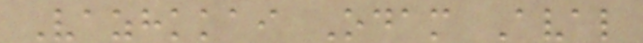Vazhkkai Odam Aval
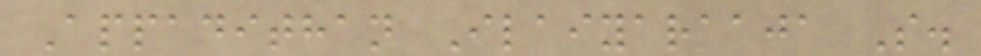Appadithan Ilaiyaraaja S.
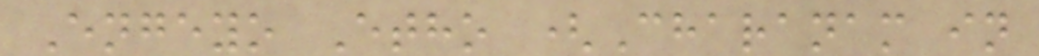Engeyo Etho (Charanam in
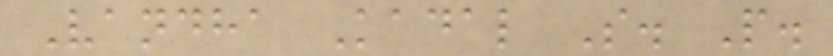Vandha Kadal S. P.
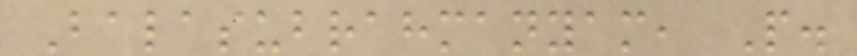Balasubrahmanyam, P.
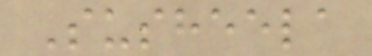Susheela
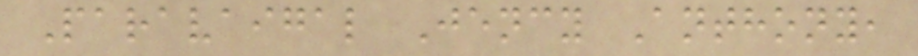Paravaigal Jency Anthony,
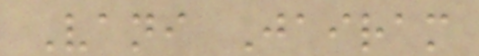Vani Jairam
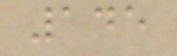145
